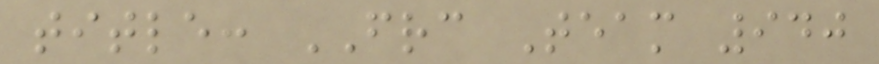title: FRC Team 940
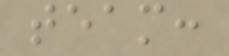team:
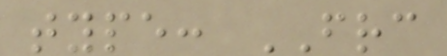type: FRC
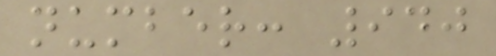number: 940
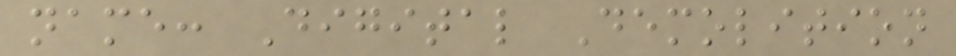name: Digital Demolition
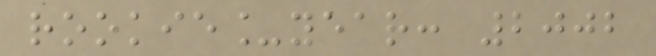rookie_year: 2002
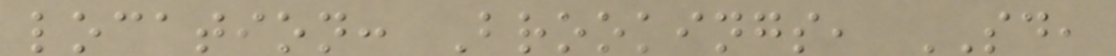location: Brookings, SD,
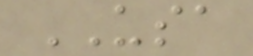USA
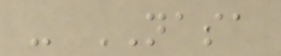- NASA
